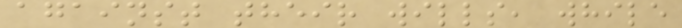against their wills, while
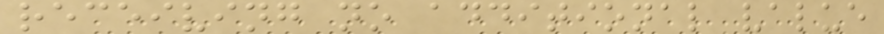receiving no additional value
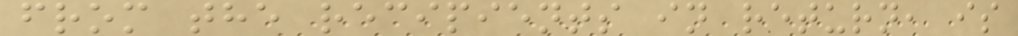from the recipients in return, is
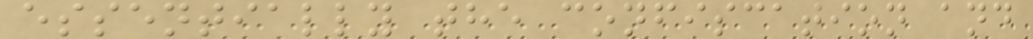essentially the confiscation and
